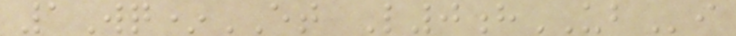1Wq*ET L0hUBi
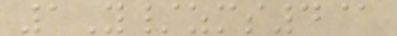1Y/zms4@
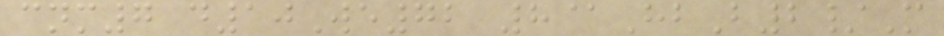cnm7 d10We72 8@HbB2/M
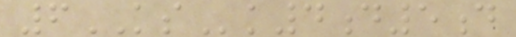6KSk4d5d
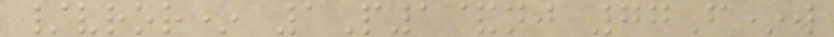/vror* 1P1&nj 77F*w
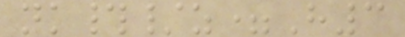nk#/z=H3
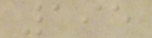195
